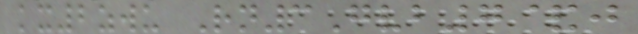kx2zwu Rn3Gvb7&j
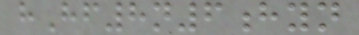hHf8n6hyn
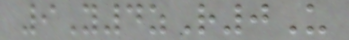9Y4zR0U
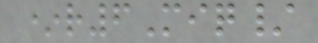*r6Miq/
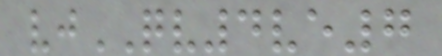vjQV4ve7
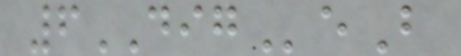6DIGeB
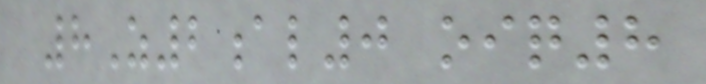8Z2al0 oiq8
